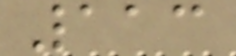113
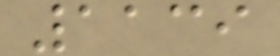1139
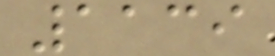1139
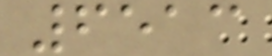6513
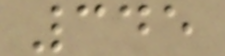345
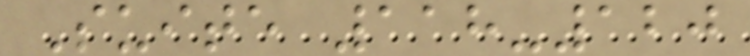Suite 118-120
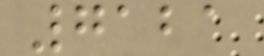7121
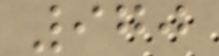970
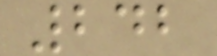242
